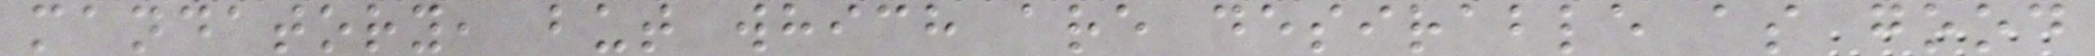mandatory, but which are desirable as good
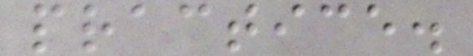practice.
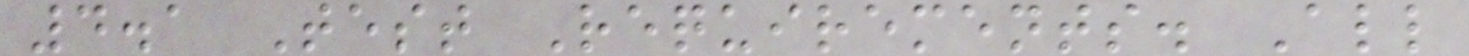4.1 Test Requirements. All
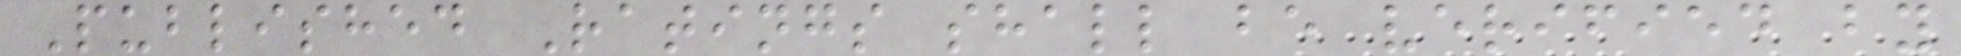Published Ratings shall be verified by
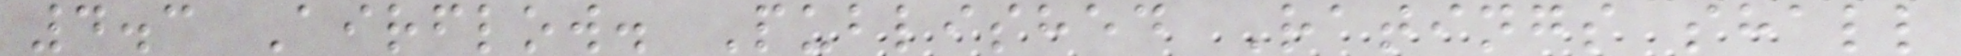4.3 Airflow. Published Ratings shall
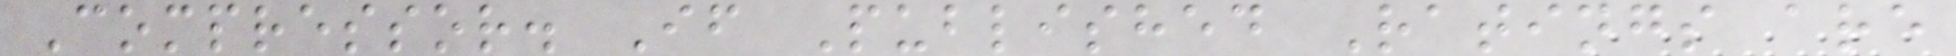Compressor. If Published Ratings are
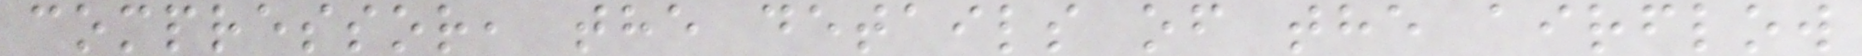compressor, the details of the airflow
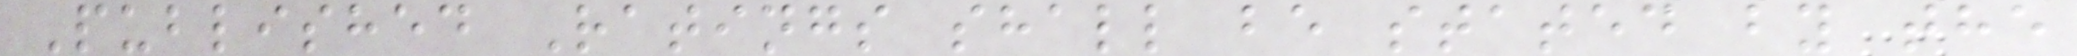Published Ratings shall be stated by the
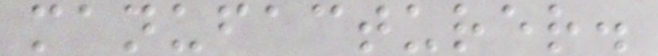manufacturer.
